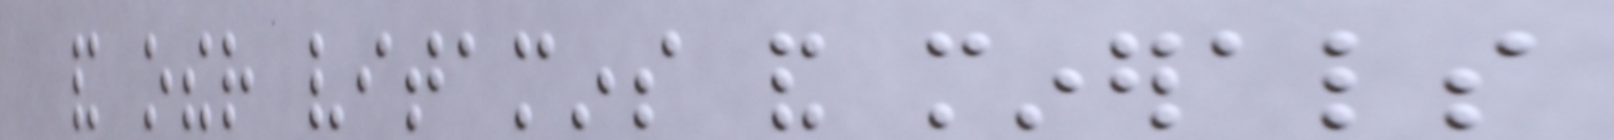and other vitamins and minerals
